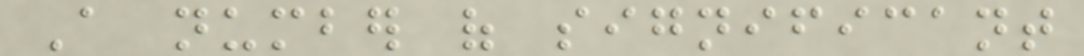A number of significant
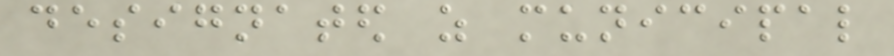designated as municipal
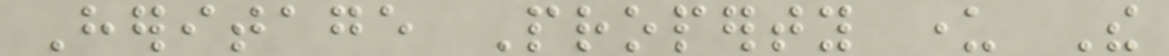Heritage Property under The
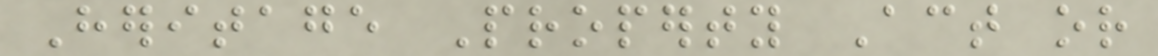Heritage Property Act or
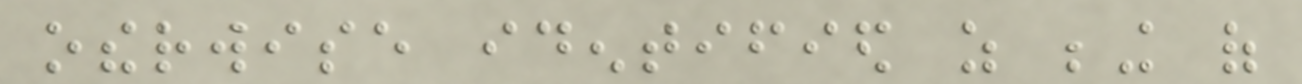otherwise identified as being of
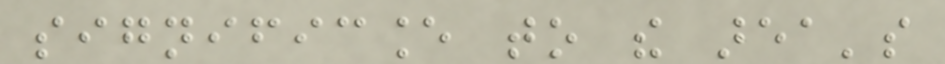significance to the area's
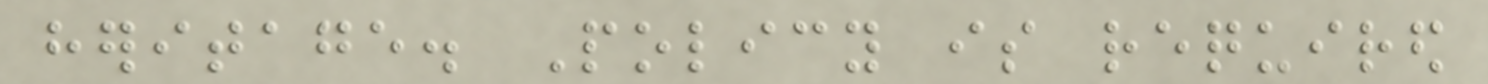heritage. Policy is required
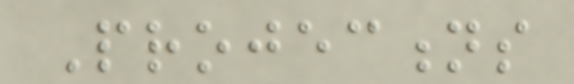Projections
